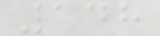148
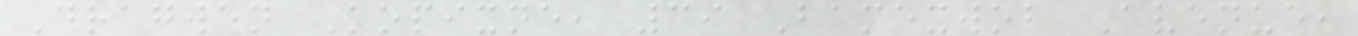Dragwen Kopixne, 39 Bamexwob Avenue,
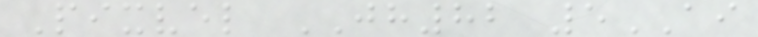Pixvel JH82 5AI
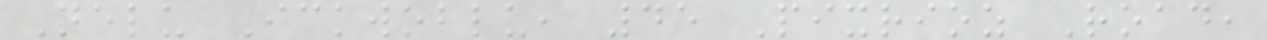Nelu Ickwoblu, 45 Pixrioz Road,
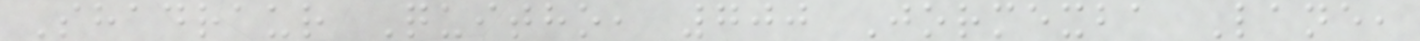Shadraur Quitho, 700 Jormexba Lane,
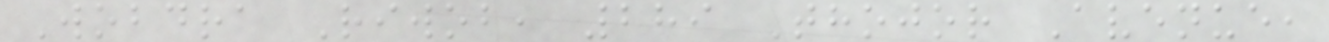Wobdra Riwob, 289 Thojor Avenue,
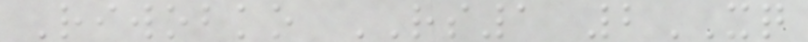Riwobko RS1 2XQ
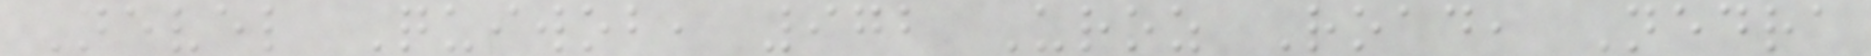Nevel Quiwob, 972 Uroz Road, Nedra
